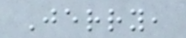Jerry,
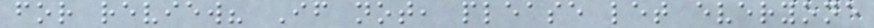for review? If not, please let everyone
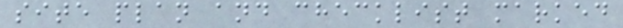site plan and checklist marked
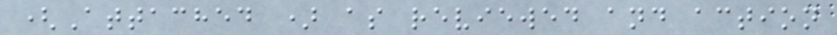(Attached ) as reviewed and action
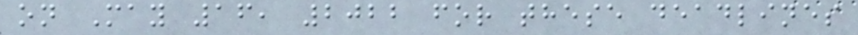on May 16, 2022 for these deadlines
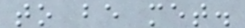to be met.
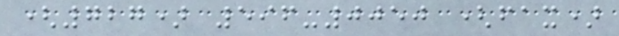(727) 596-0050 (fax)
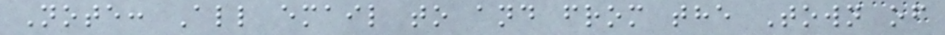Note: All email to and from the Town of
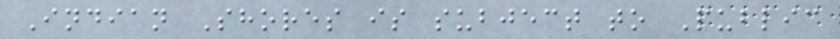Indian Shores is subject to Public
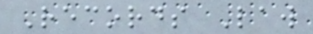Records Law
